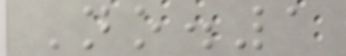No.1
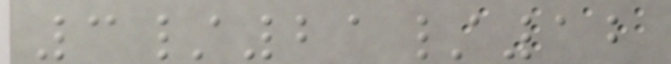3/21/12
